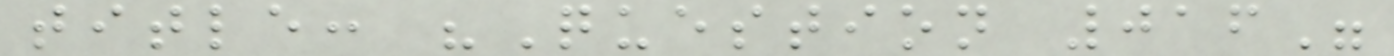title: "Question 016"
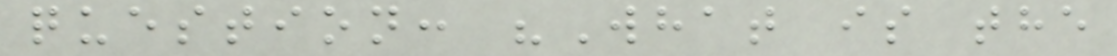question: "What is the
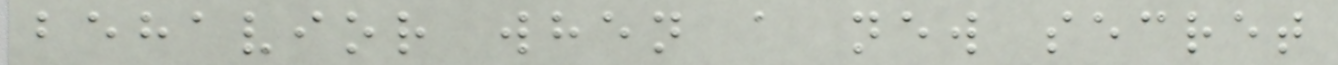behavior when a new secret
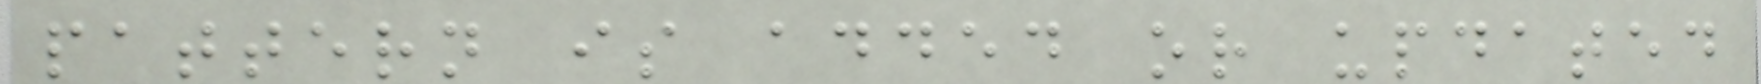pattern is added or updated
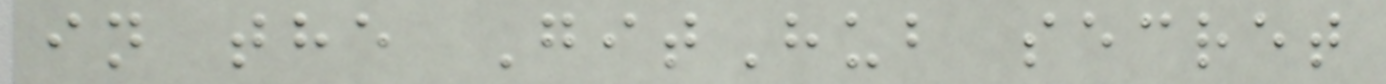in the GitHub secret
